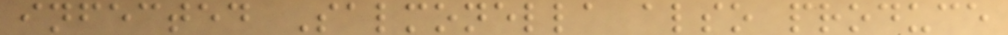infected Salmonella also produce
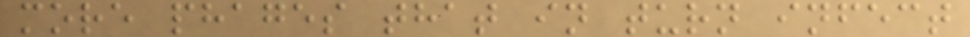more phages that in turn infect
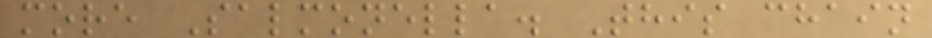more Salmonella. This chain
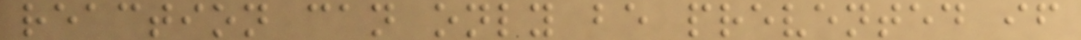reaction can only be prevented if
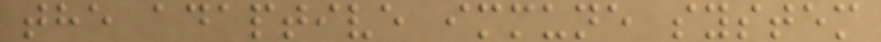the adaptive immune system
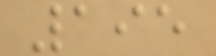195
